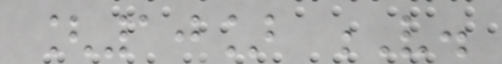[10] V.
